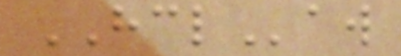HCLaw
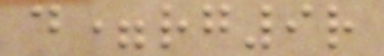d=rg9r
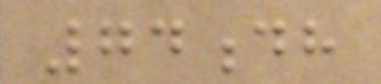74dh
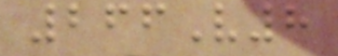266V8
